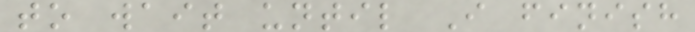to wait until I finish
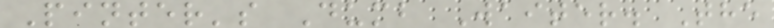Pinter's Dumb Waiter. The
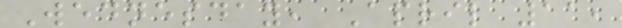Wednesday, April 11,
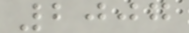2007
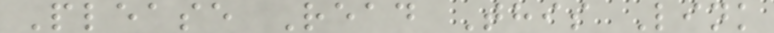Please Read This Link
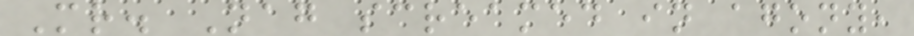Mr. Nag screamed in agony,
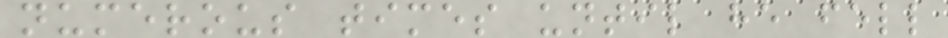numerous times until he fell
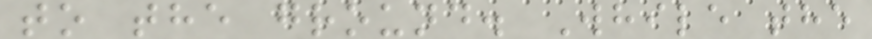to the ground. While the
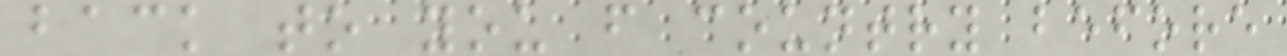back to you f country before
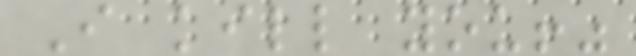I kill you!"
